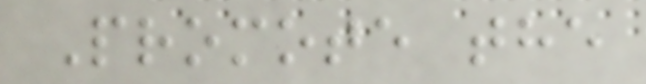Promote the
